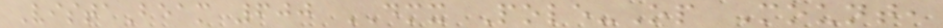VistaBeam 600 DMX Pole-Op Mount,
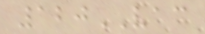120VAC
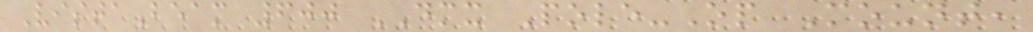VistaBeam 600 DMX Pole-Op Mount,
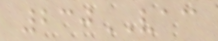230VAC
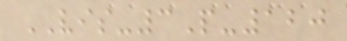VIS-3P-120
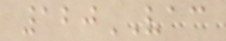120VAC
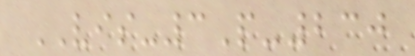VIS-3P-230
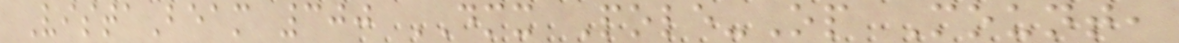VistaBeam 300 DMX Pole-Op Mount,
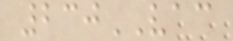230VAC
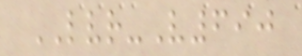LVR-V690
